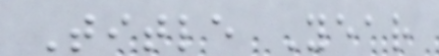Title Year
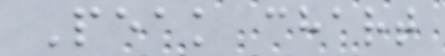Peak chart
